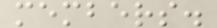members.
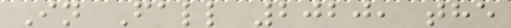In Fall 2020, the
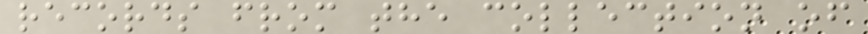records from the collection of
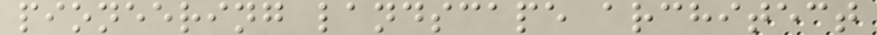pioneering landscape architect
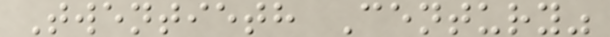Twentieth Century"
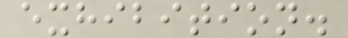exhibition.
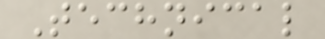Technical
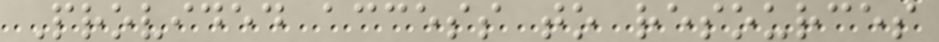Provided access to resources
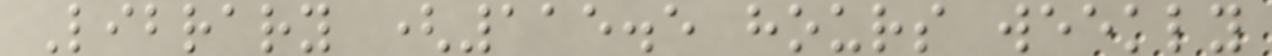Library (115.5 hours weekly
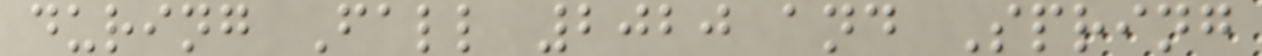during Fall 2020 and Spring
